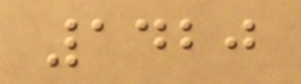1420
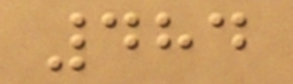484
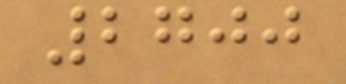2700
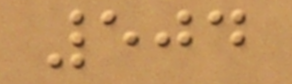504
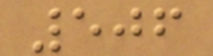506
